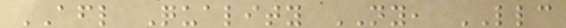AFL Quality NY, LLC
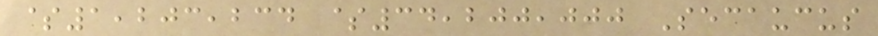$1,203,234 $34,200,000 Secaucus
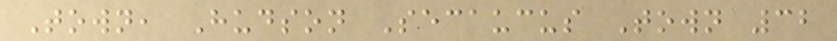Town, Hudson Secaucus Town 32
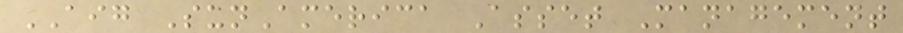AIG SunAmerica Asset Management
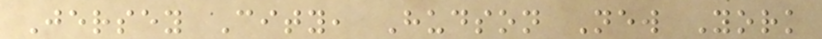Jersey City, Hudson New York
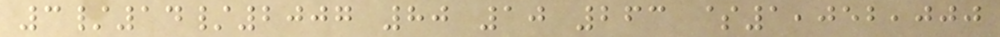3/14/2007 80 10 263 $1,052,000
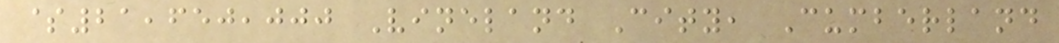$21,650,000 Vineland City, Cumberland
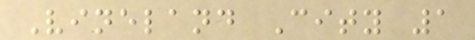Vineland City 1
